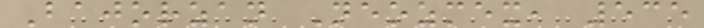Bajorzan Neozmex, 535
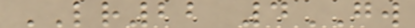LR22 4GW
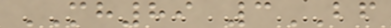MH89 3BF
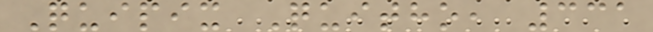Quipix Quitho, 331
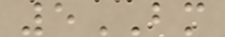5BM
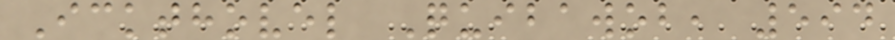Ickthovel Quibawob, 594
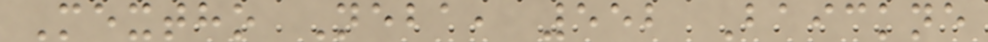Mextho Neba, 552 Baickne
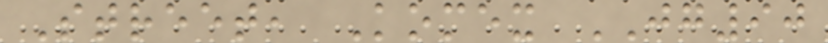Street, Komex JG90
